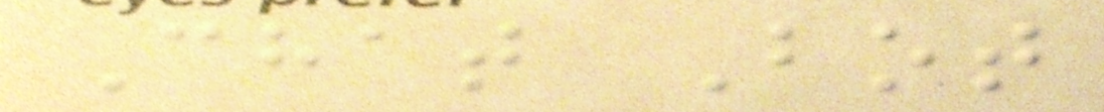Chat Bot
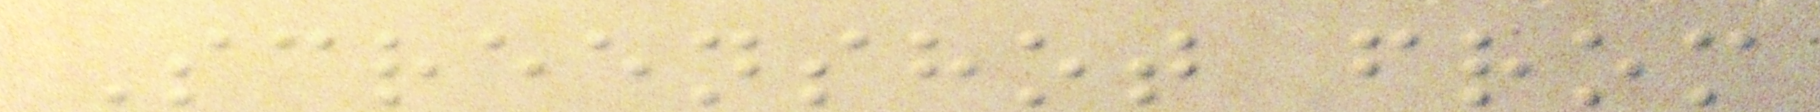Screenshot from
